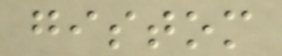gistom
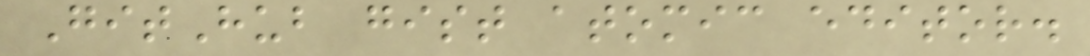GitHub gist atomic editor.
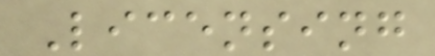Licensing
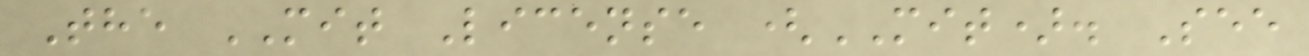The MIT License (MIT). See
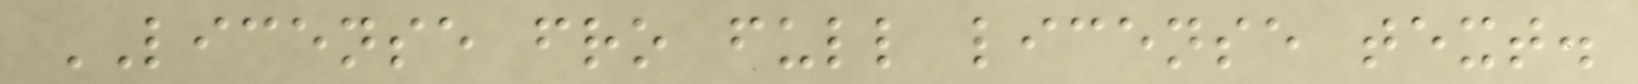LICENSE fro full license text.
